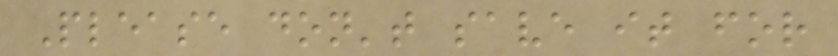Please don't save it for
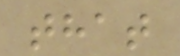that
